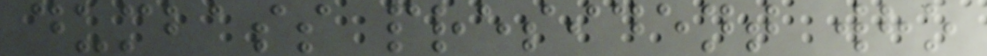dumbass president who
